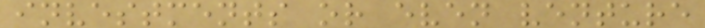investments or even venture
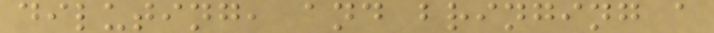diluting, and bringing a
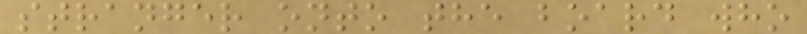stranger onto the board who
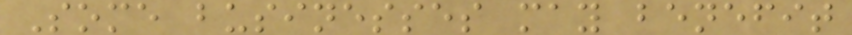Some businesses may benefit
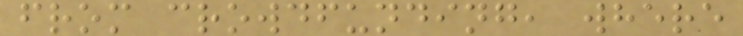from crowdfunding, where
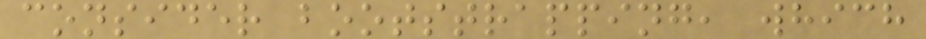consider bootstrapping, which
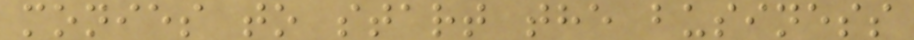monies to start the business
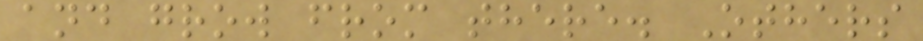and grow from there. Others
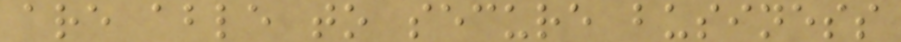are able to secure business
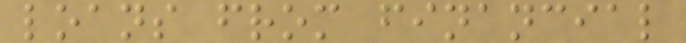loans from financial
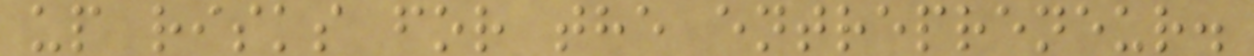up risks for the entrepreneur.
